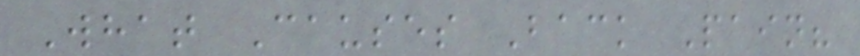What Causes Back Pain?
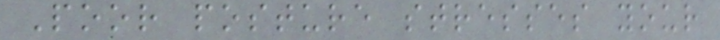Poor posture stresses your
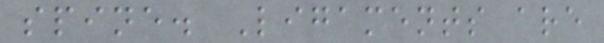spine. Ligaments are
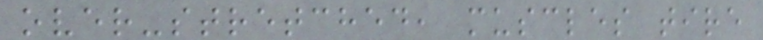over-stretched, muscles tire
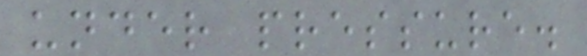under pressure.
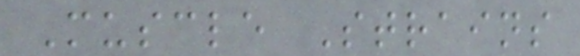Muscle Strains
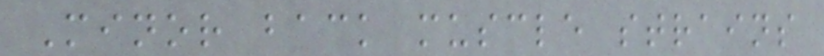Minor back muscle strains
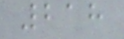218
